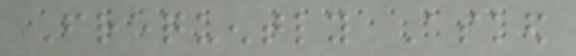Frequently Asked
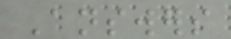Answers
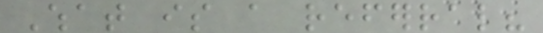What is a referral?
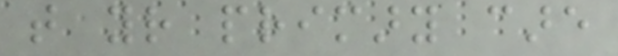that your primary care
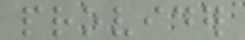provider
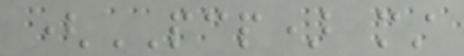(PCP) must
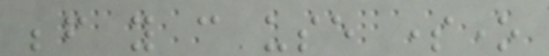before you can use someone
